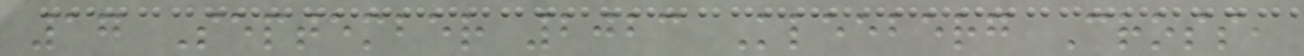17 September 2023 Kleeberg Cross,
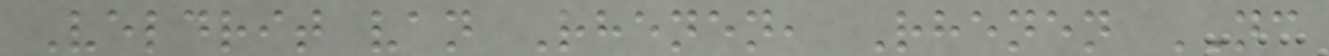Veldrit van Rhenen, Rhenen NC
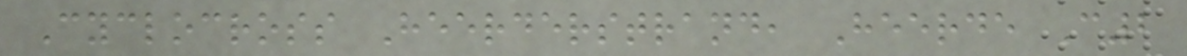Cyclocross Heerderstrand, Heerde C2
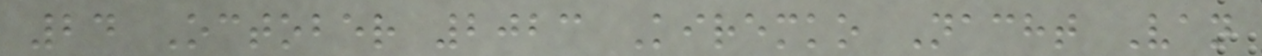24 October 2023 Kiremko Nacht Van
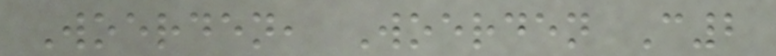Woerden, Woerden C2
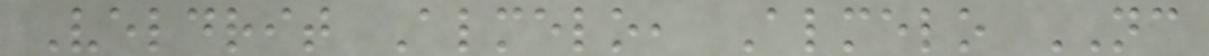Veldrit Almelo, Almelo NC
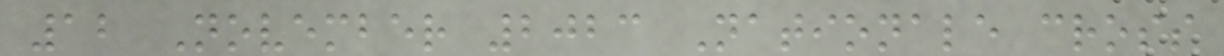12 November 2023 Nationale cross
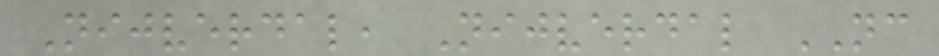Nijverdal, Nijverdal NC
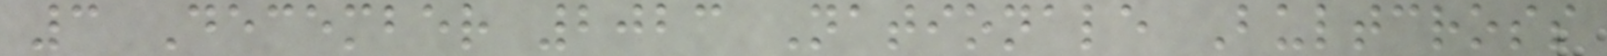3 December 2023 Nationale Bultcross
